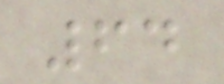64
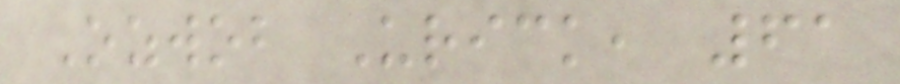Ozwob Urick, 61
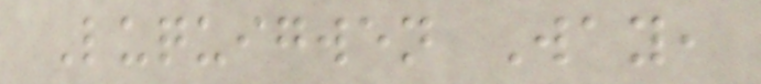Luquigwen Way,
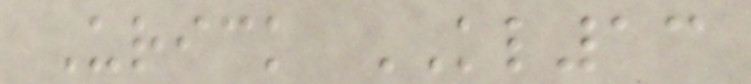Urick KL13
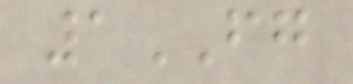1FG
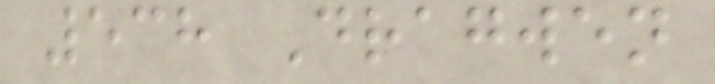538 Dragwen
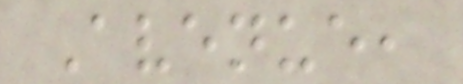Avenue,
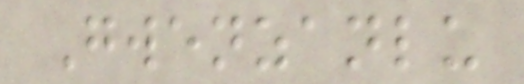Gwenzanlu
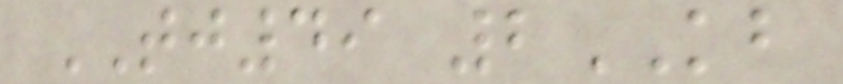TJ49 2KB
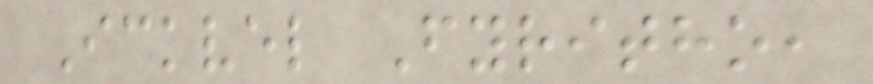Ickvel Fyritho,
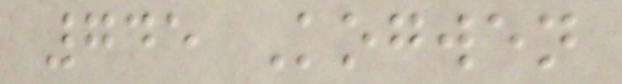745 Kogwen
